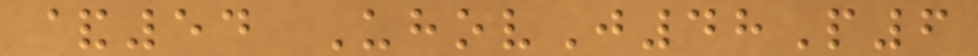&54 UhovJ48P6
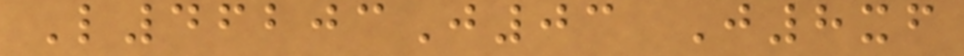L46203J03 J8xf
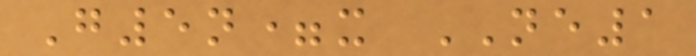G5n=x NE1
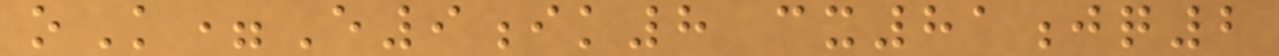oK=E9ik8 cx81jq2
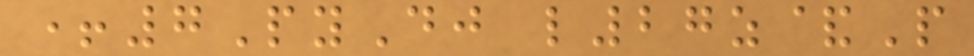+7PyDj l27z&P
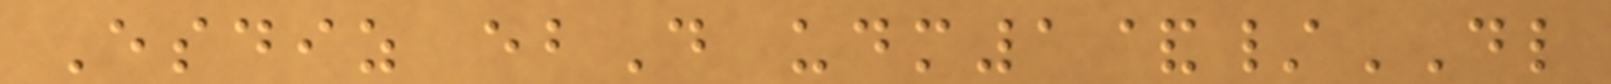Esdiz ebD udm1&/DL
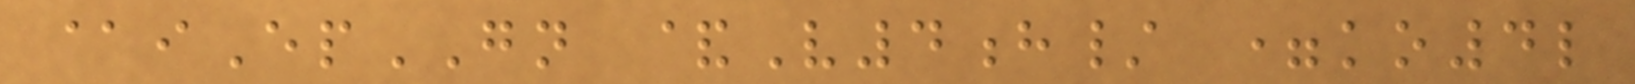@iEpGN &V4h/ =ko4l
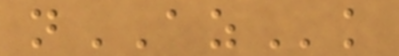nAZk
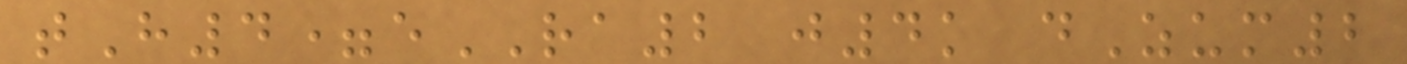tH4=eRA2 j4k dZum2
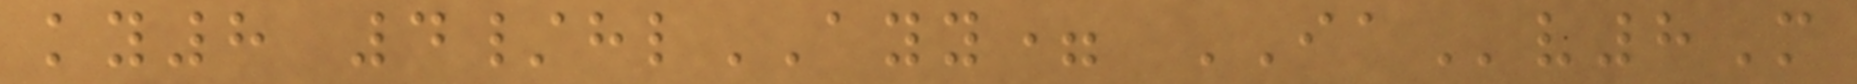ky8 4/hlAYY= IAv8M
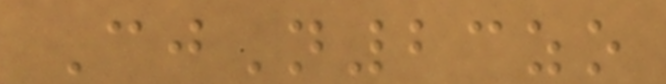CjN23zo
